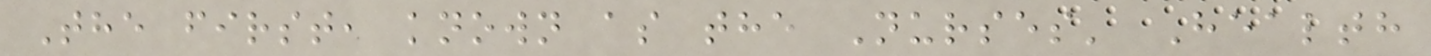The first, known as the Nurses' Health
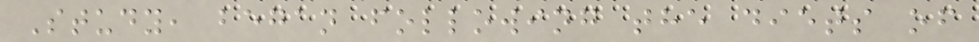Study, began following the diets of
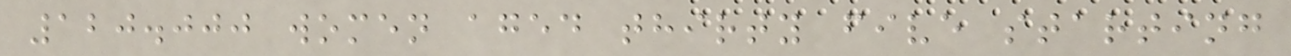120.000 women aged thirty five starting
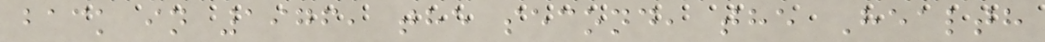back in 1976, the second, the Health
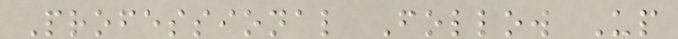Professional Follow Up
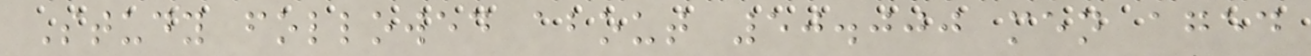Study followed about 50.000 men aged
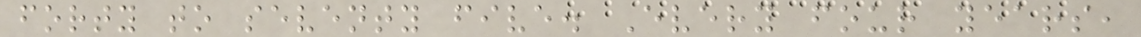forty to seventy five. Every four years,
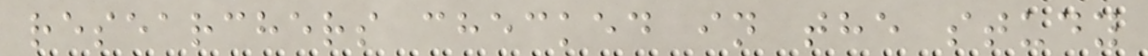researchers checked in the study
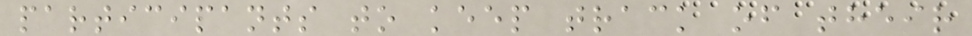participants to keep track of their
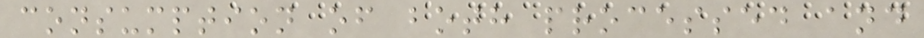consumption of both processed and
